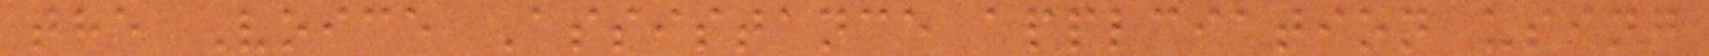the Voice Assistance applciation using
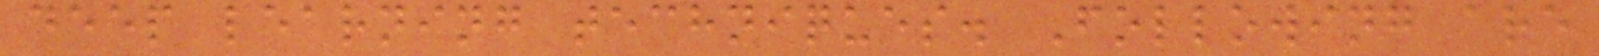deep learning techniques. Following are
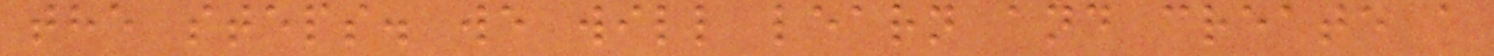the steps. we will learn and create a
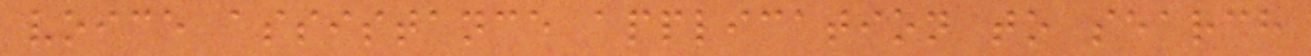voice assistance application to search
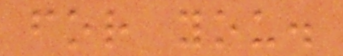for you.
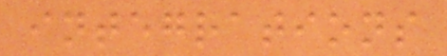integrations
